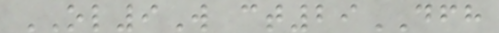OL9W ct29DFH
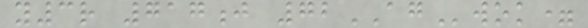y3r 717j 72AGwok=
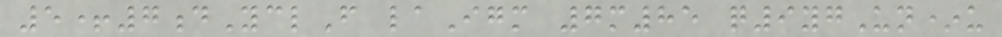5+7dYclF laIgm 7m85 q9ygUn*u
